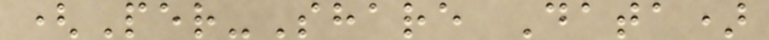(Per-Share Data)
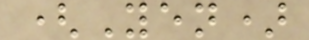(Yen)
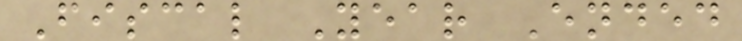Fiscal Year Ended
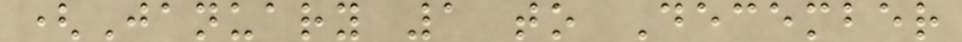(January 1 to December
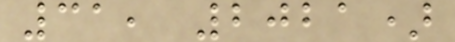31, 2021)
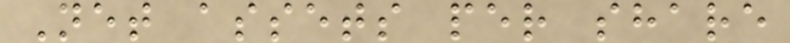Net assets per share
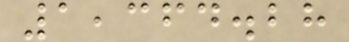1,364.28
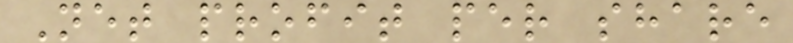Net profit per share
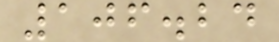106.24
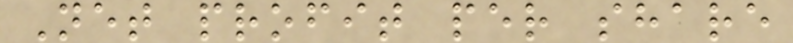Net profit per share
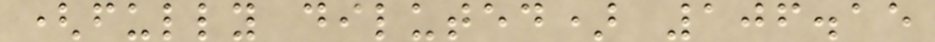(fully diluted) 106.15
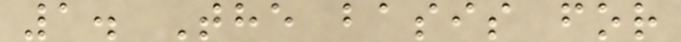1. The basis for
